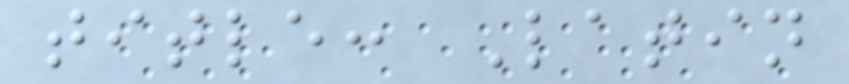title: Latin
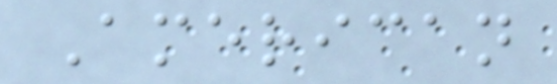American
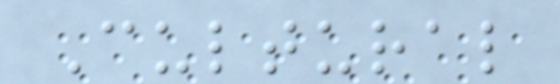Cultural
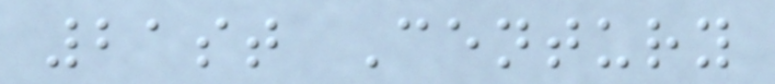21st Century
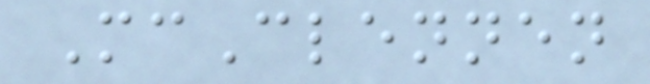McClennen
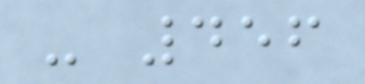- 456
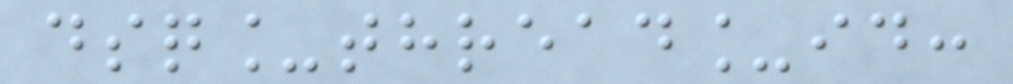dsq_thread_id:
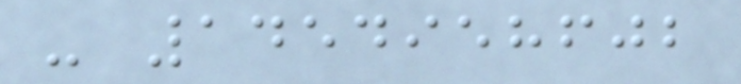- 1454958602
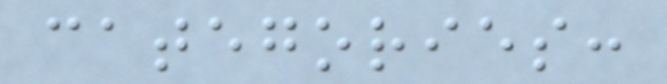categories:
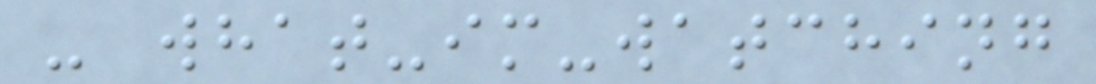- what-im-watching
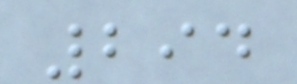294
